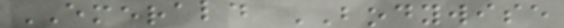EMERALD BODYWISE
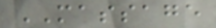MASSAGE
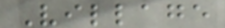Village
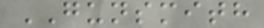GUNSMITH
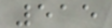515
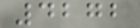4272
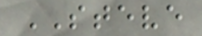STEVE
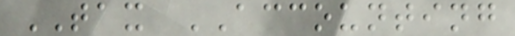TAX ACCOUNTING
